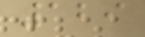129
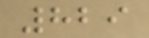829
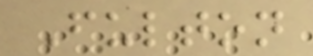Fulton
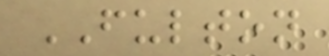FULTON
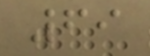69
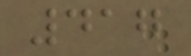417
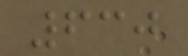630
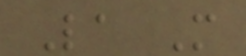La M
